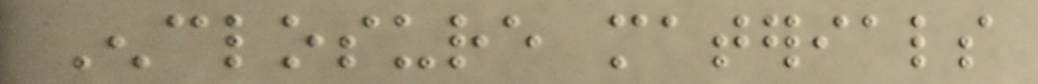Enclosure materials
